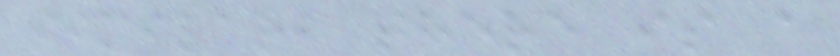similar, there is a
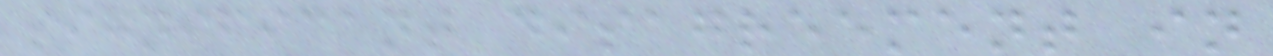significant disagreement in
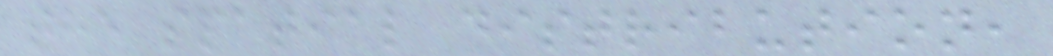the spatial distribution,
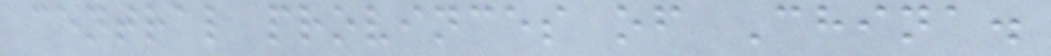central provinces of China.
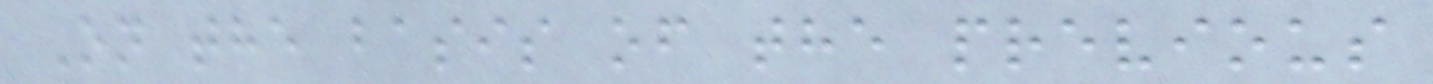On the basis of the previous
